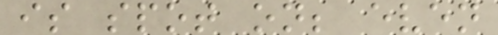is spot on; even
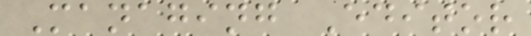Managing Editor
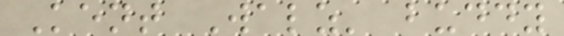Kent Walz' buddy
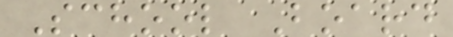School Board
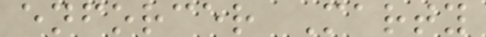enforcer Marty
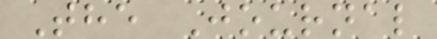The Journal
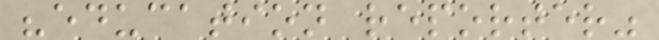"education reporter"
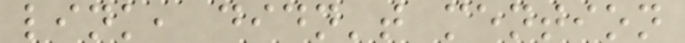link, didn't mention
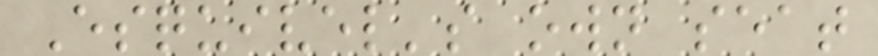Esquivel's own seat
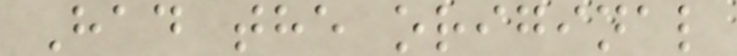Had the original
